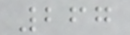267
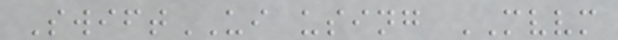SwiftUI using MVVM
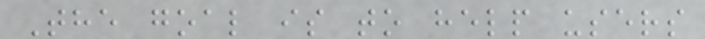The goal is to help users
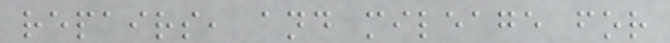repairs, and mileage for
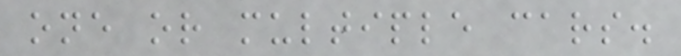one or multiple cars.
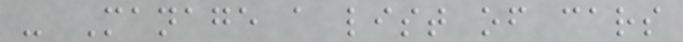- Manage a list of cars
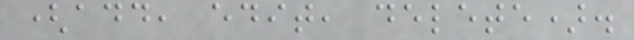(add, edit, delete).
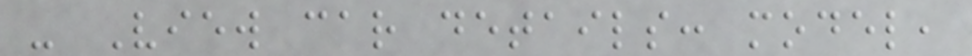- View car details: model,
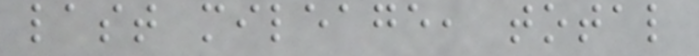last mileage, total
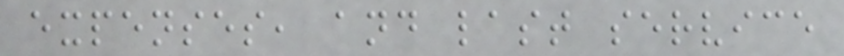expenses, and last service
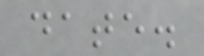date.
